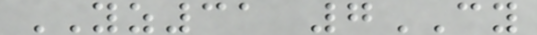YZ31 7CY
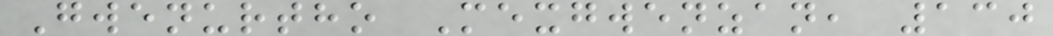Gwenurtho Mexgwenzan, 130
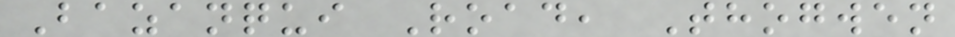Bazanqui Road, Thogwen
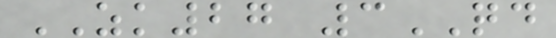ZK27 3QD
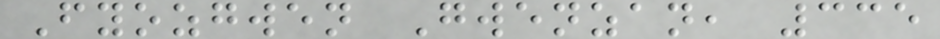Fyozgwen Gwenzan, 335
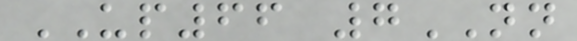UP66 7NN
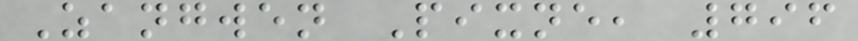Zangwen Pixne, 796
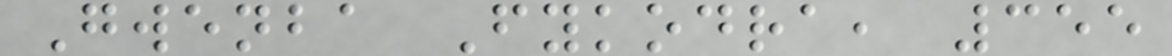Gwenba Fykodra, 355
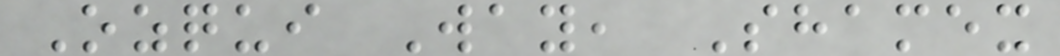Ozqui Way, Shamex
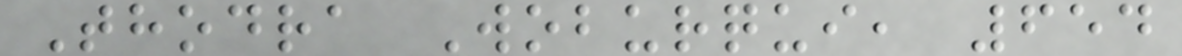Thodra Woburqui, 654
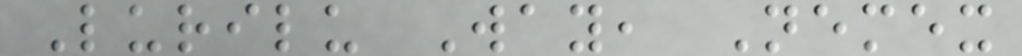Lurilu Way, Nemex
